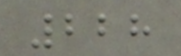228
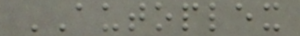AUTOPLEX
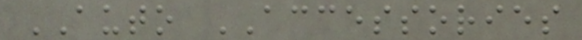AUTO ACCESSORIES
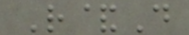R&D
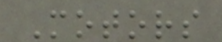Motors
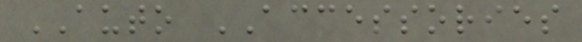AUTO ACCESSORIES
